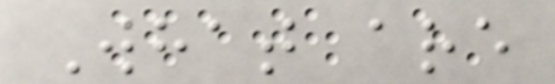What are
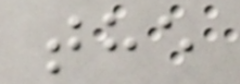the
